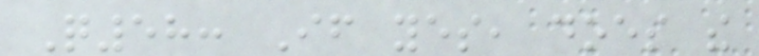Q58: If yes, does the
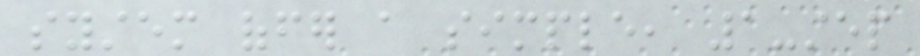system offer a simple, 1-step
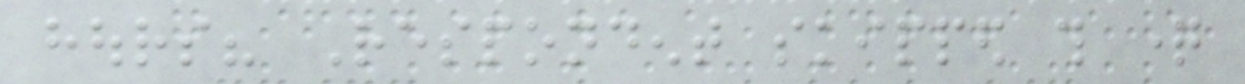hours? Respondent skipped this question
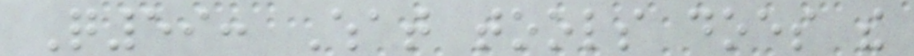Q59: What tools does the
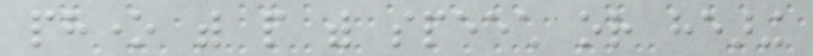phone with people with speech or hearing
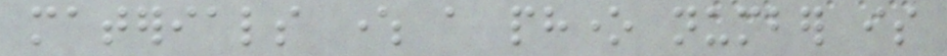materials where a phone number is
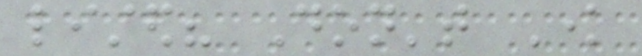listed? Don't Know
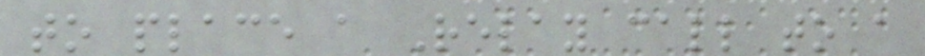to place a Relay call to a
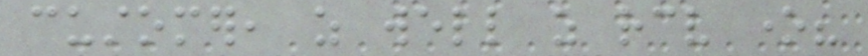customer, as well as receive one?
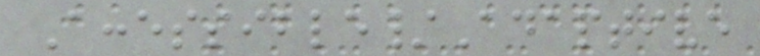Accessible/Adaptive
